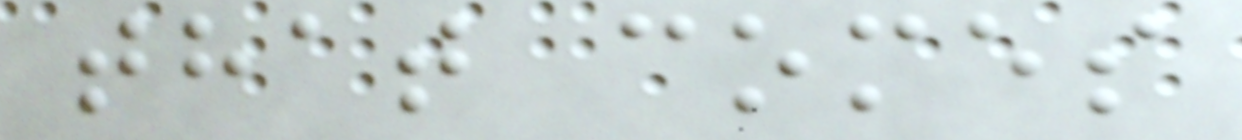that comes
